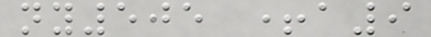ny505 +a9
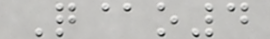Q@o4
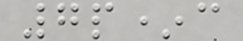7p*c
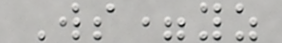Ws=yz
